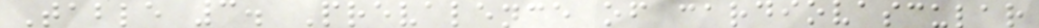Table 3. Prevalence of cardiovascular
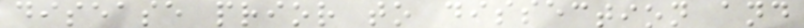disease prior to dissection and
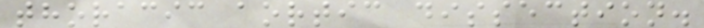thoracic aortic dissection.
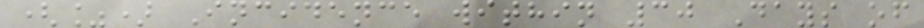(%) Incidence within 30 Days of
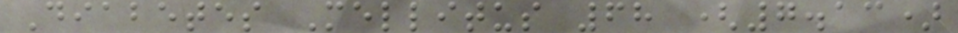Diabetes Mellitus 68 (7.13)
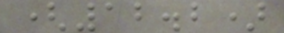(12.2)
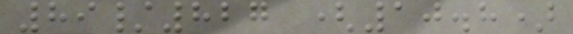89/827 (10.8)
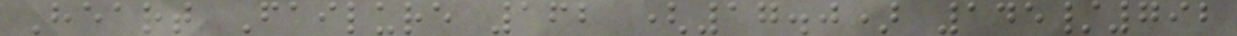Heart Failure 162 (17.0) 145/792
